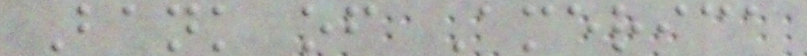Bank of America
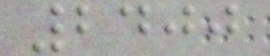2400
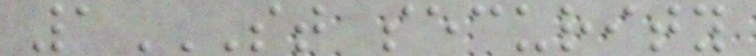1ST SECURITY
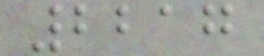2217
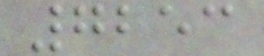7253
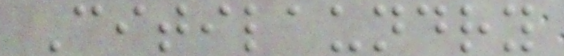Citilaundry
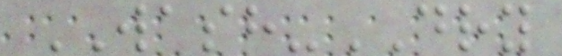WASH-DRY
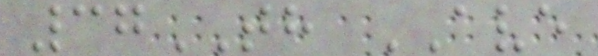37TH AVE
